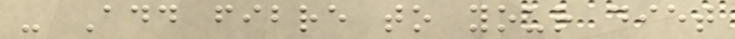- Add fibre to your diet
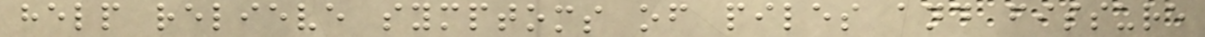help relieve symptoms of piles and fissure
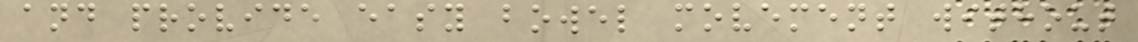and provide easy bowel movement without
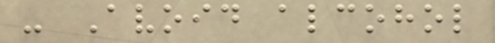- Avoid alcohol
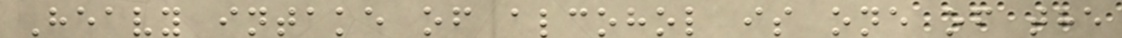Heavy intake of alcohol is one of the
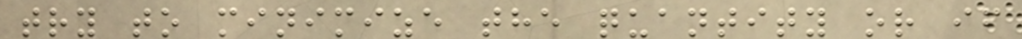try to minimize the quantity or if
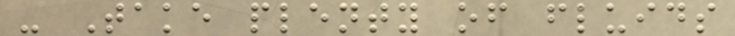- Take plenty of fluids
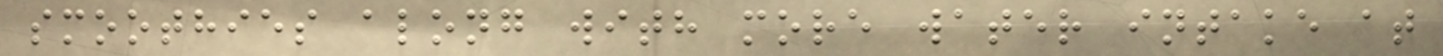smoothies along with more water intake at
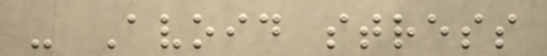- Avoid stress
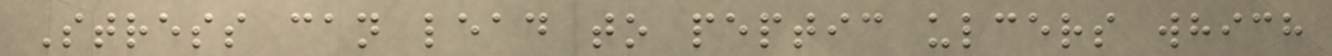Stress can lead to peptic ulcers which
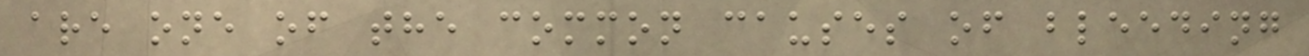are one of the common causes of bleeding
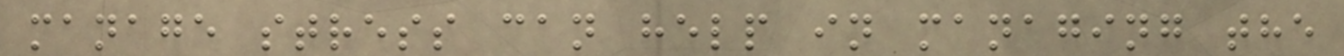manage stress can help in managing the
